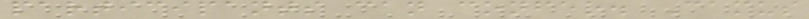participants can confer. Camus
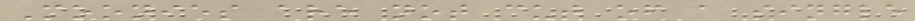Moonies are not cut of a single
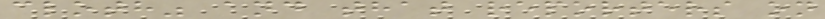cloth" and that reporters on
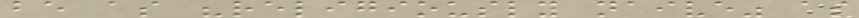be as "religiously naive" as
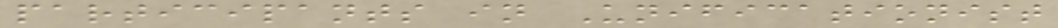participants in Unificationist
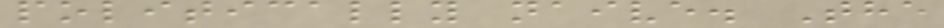politically naive. The
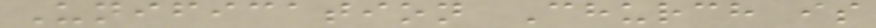Unification Church is
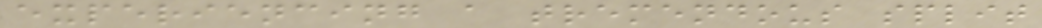experiencing a tremendous split
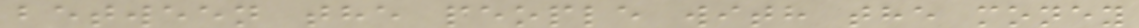between the people with the money
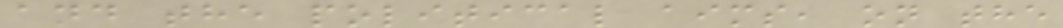and the political aims, on the
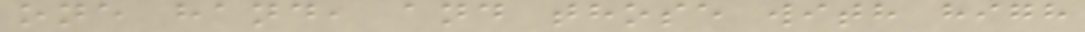one hand, and those with high
